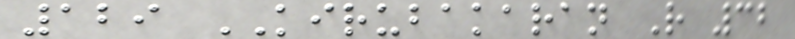129 KIRUBAKARAN R 32
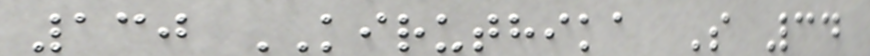130 KIRUTHIKA S 34
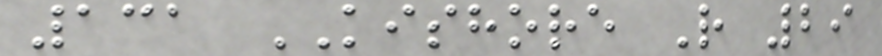131 KISHORE R 29
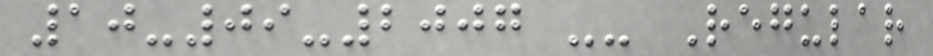10-09-2007 -- Regular
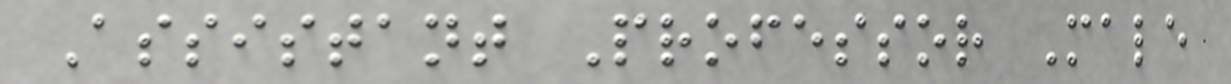Assistant Professor Male
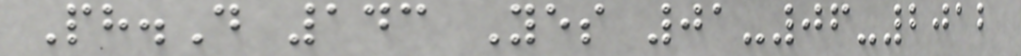Ph.D 143 Yes 01-06-2012
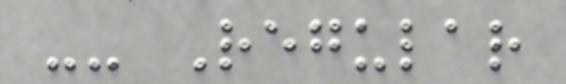-- Regular
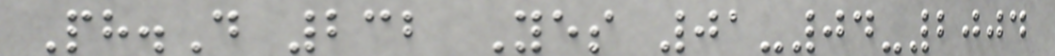Ph.D 232 Yes 01-04-2004
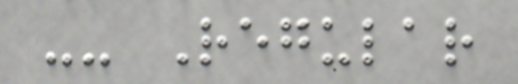-- Regular
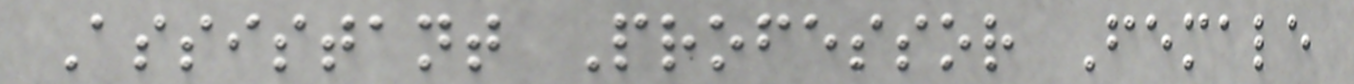Assistant Professor Female
